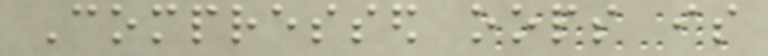Compressed oops is
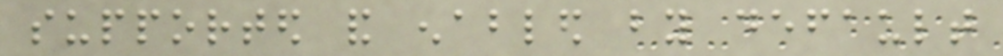supported and enabled by default
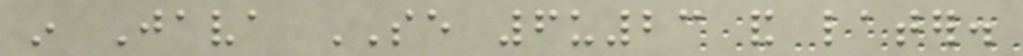in Java SE 6u23 and later.
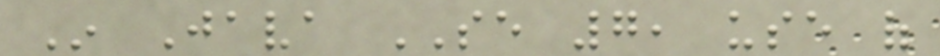In Java SE 7, use of
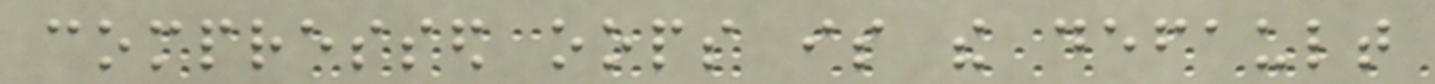compressed oops is the default
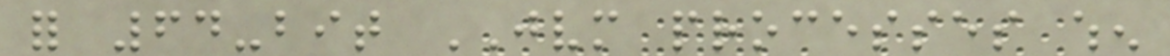for 64-bit JVM processes when
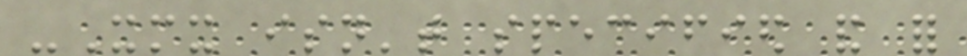-Xmx isn't specified and for
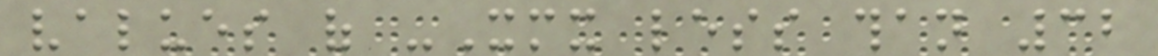values of -Xmx less than 32
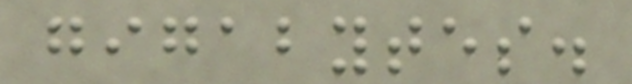gigabytes.
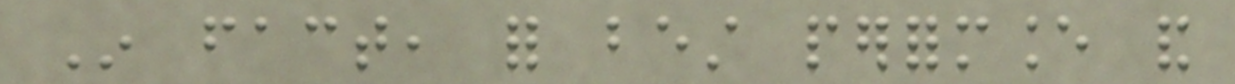In fact, for best performance and
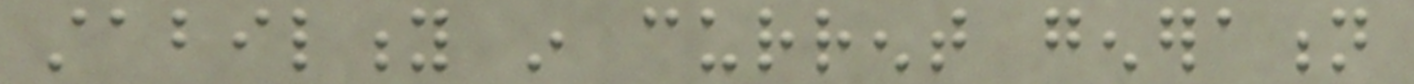stability in current generation
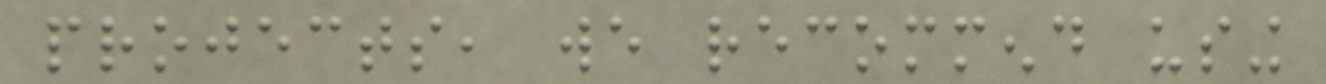projects, we recommend using
